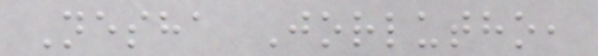Nesha Jorlutho,
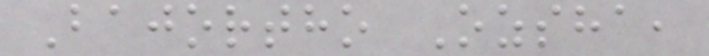Bajortho Ozsha,
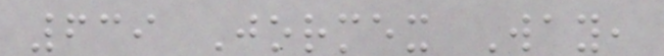639 Jormex Way,
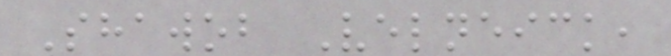Shawob Velneick,
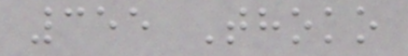355 Thoko
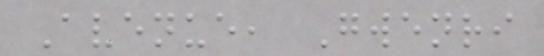Avenue, Gwenri
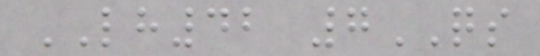LH42 7QS
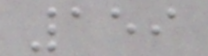159
